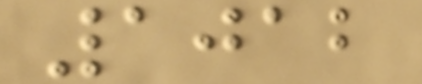1012
